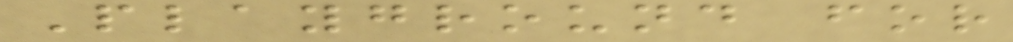Playground for
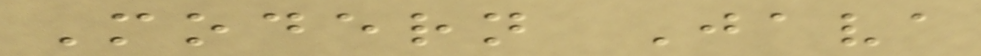Modern Java
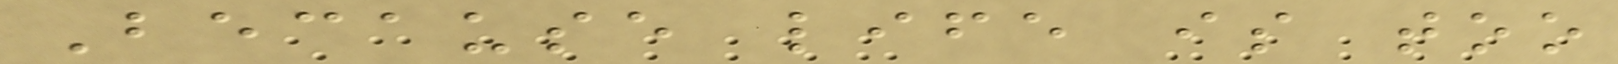Because life is too
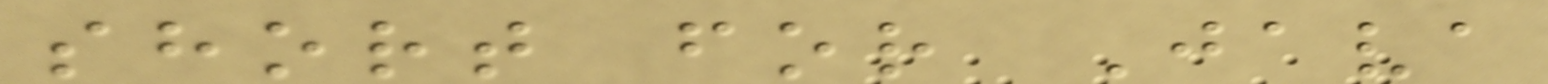short for Java
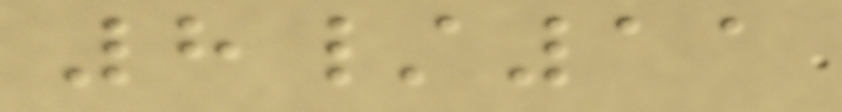8/11
